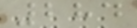284
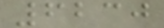6230
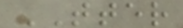TTER
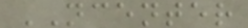NCENTER
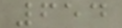654
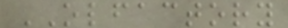OLFACTORY
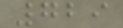729
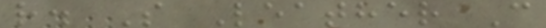r. S Leather C
